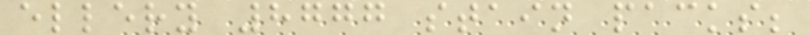ellery 8777 stain packs;
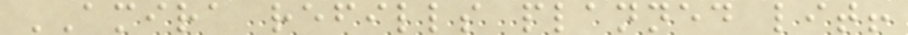AMIRA refills planned lit!
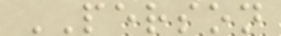PERSON
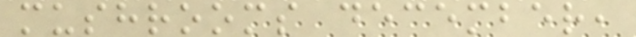mushrooms december,
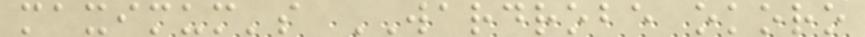maximum's WARDROBE okoro
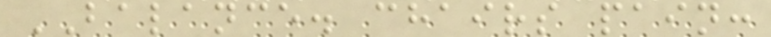BALANCE. chairs pain:
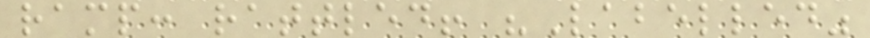ramp: rattled! "Labelled"
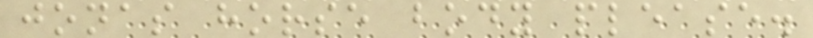jonas horse body please.
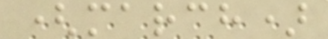(march)
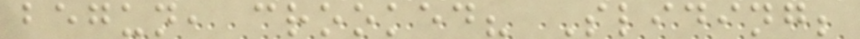begun, crooked? Sliding;
